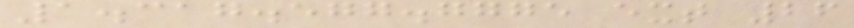1.317.577.7775 ext 26
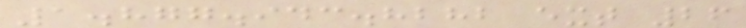1.877.943.8282 ext 26
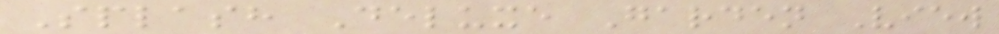Splash Deluxe Garden View
